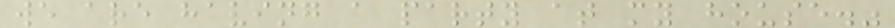we are having a party at my house."
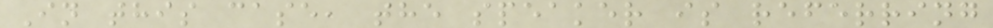In this case, the speaker is referring
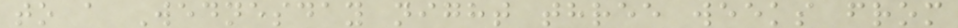to a Wednesday night three weeks from
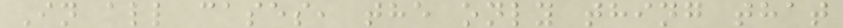In all cases, the only thing that
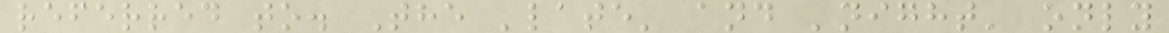referred to. The 'late' and 'night' only
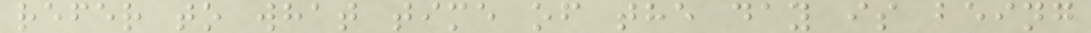refer to what time of the day is being
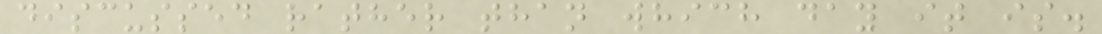discussed rather than which day it is.
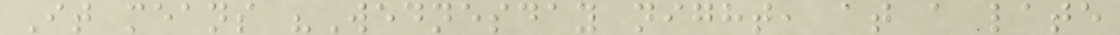It means "Wednesday night, at a late
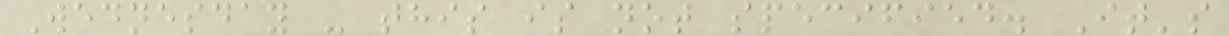Wednesday - this is not specified. It's
